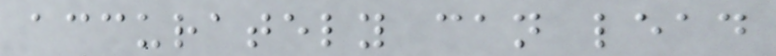accurately can lead
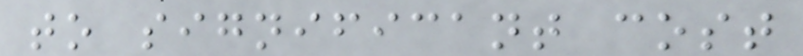to significant cost
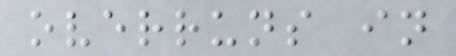overruns in
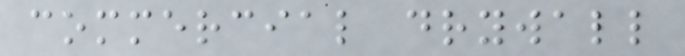commercial drywall
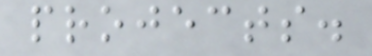projects.
